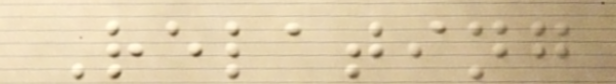Relating
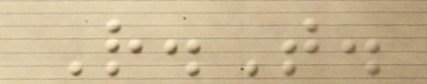R.T.
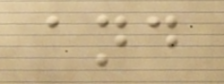and
